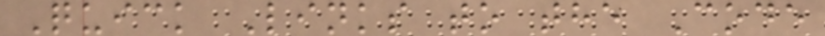Quick Links to the Code
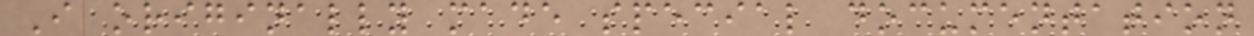I originally made special documentation
